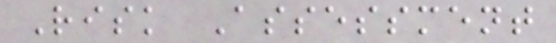Risk Assessment
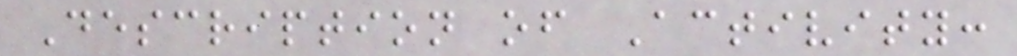Description of Activity:
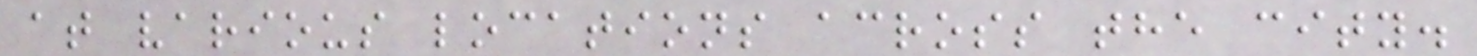at various locations across the city.
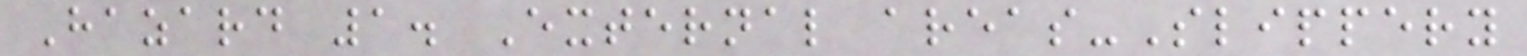Hazard 1. External areas-Slippery
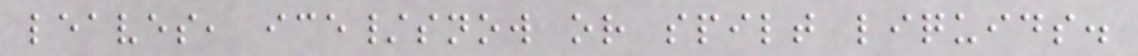leaves, ice/snow or spilt liquids.
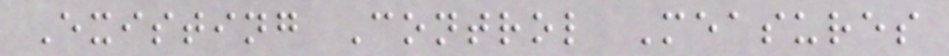Existing Control Measures
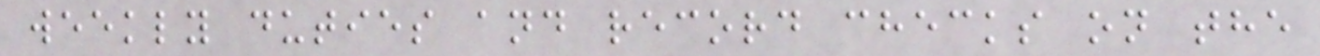weekly duties and record checks on the
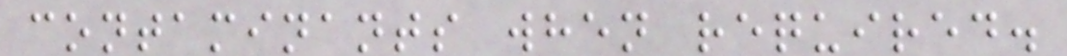contaminants when required.
